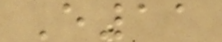E11
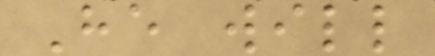He will
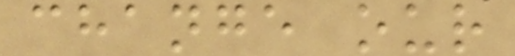change our
